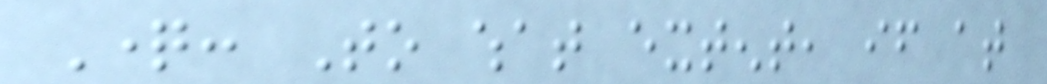Question: To what extent, if at
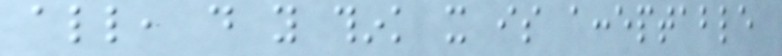all, do you think it is acceptable
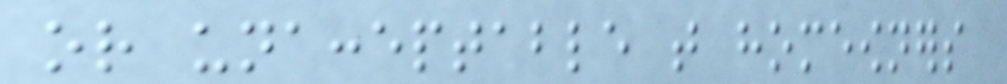or unacceptable that homeowners
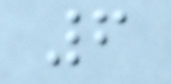6
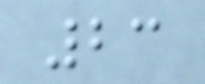23
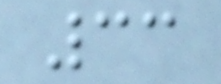33
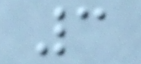3
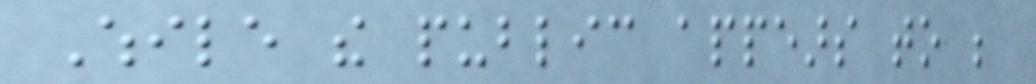While the public appears to be
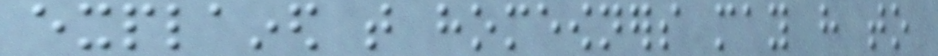explained that homeowners may have to
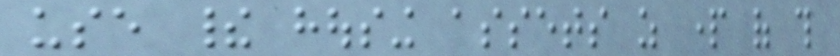use their housing assets as part of this
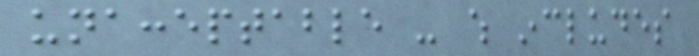unacceptable - which includes
